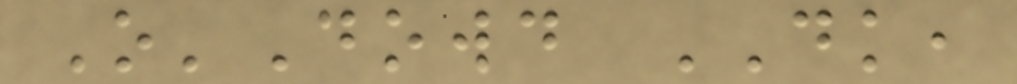O'Dowd DK,
